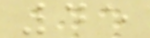45
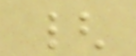{
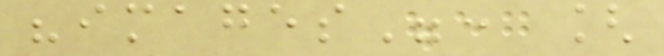"images": [
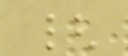{
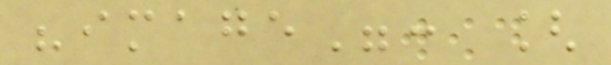"image": [
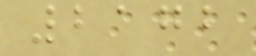2172
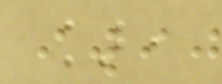],
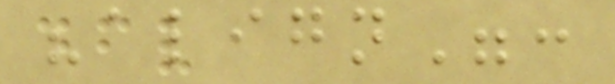"align":
